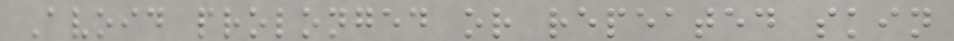Avoid prolonged or repeated skin
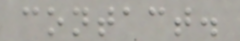contact.
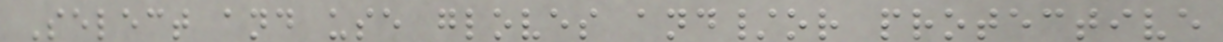Select and use gloves and/or protective
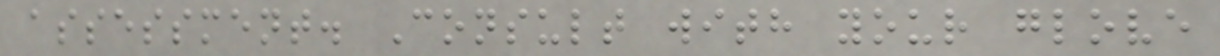assessment. Consult with your glove
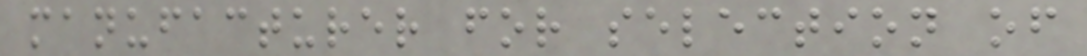manufacturer for selection of
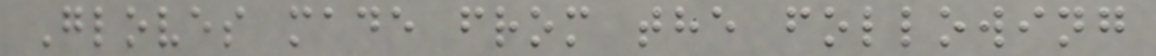Gloves made from the following
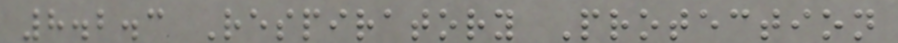8.2.3 Respiratory Protection
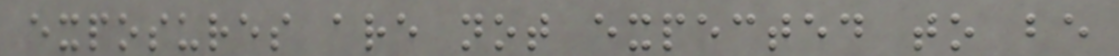exposures are not expected to be
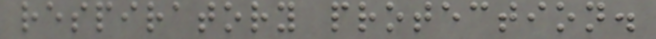respiratory protection.
